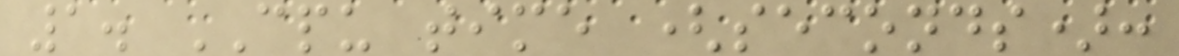1. CPU time (seconds):
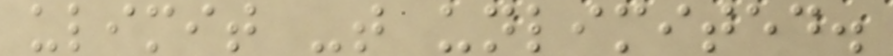ulimit -t unlimited.
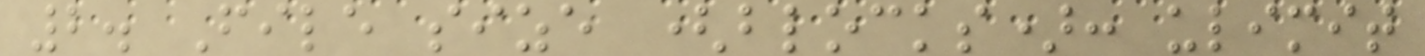2. File size (blocks): ulimit
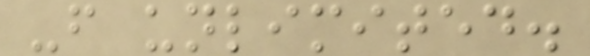-f unlimited.
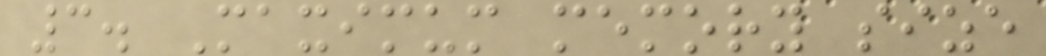3. Maximum memory size
